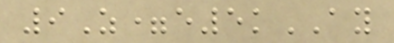9Z=e5kAY
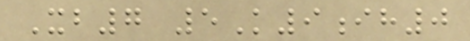Xb7 5K9ih0
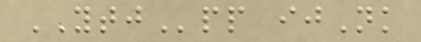YTJpp ijNk
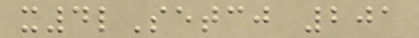x4lSetcj 201
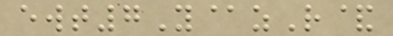ewt7Y@zR&
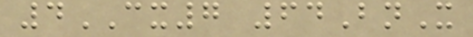4CX7 64BnX
